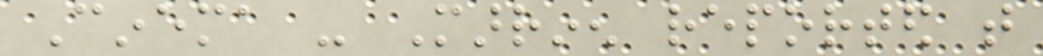Cinema - Marrinen reported that
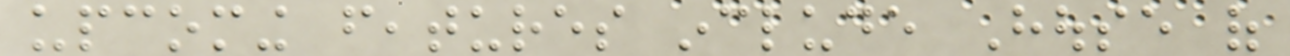upcoming features include House of
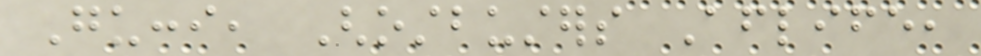Gucci, Ghostbusters Afterlife,
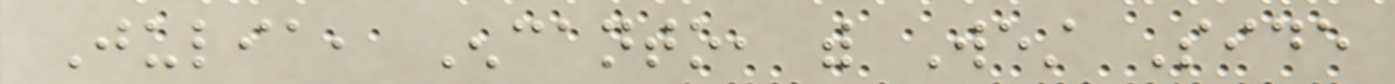Julia, Encanto, with West Side
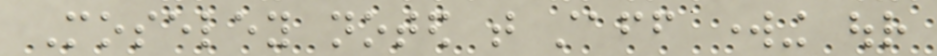Moseley noted that staff working our
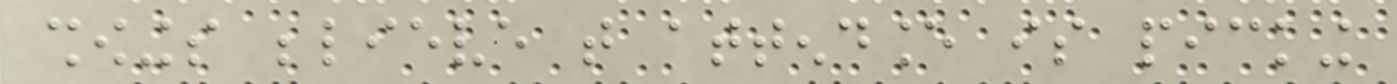showings believe that attendance is picking
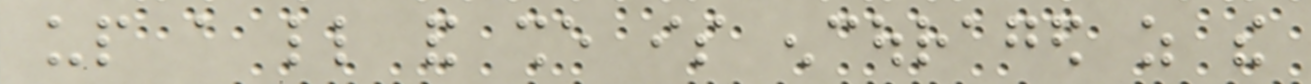up a little and she is encouraged as the
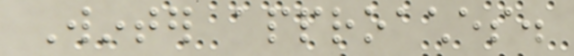Winter approaches.
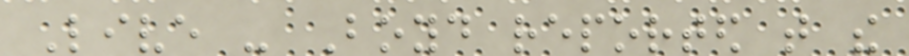Live - Boyd reported that the
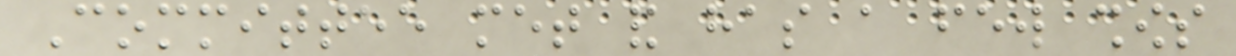Committee met and has a few shows
